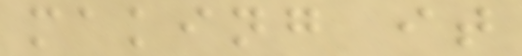making it
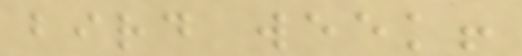bird week!
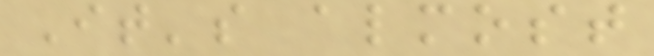It's almost
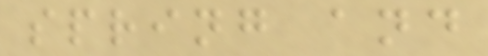spring and
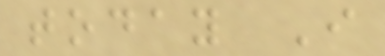today I
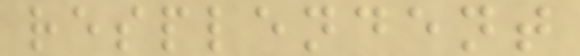resplendent
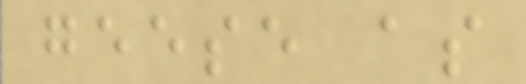geese as
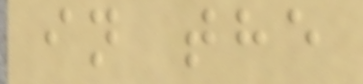in the
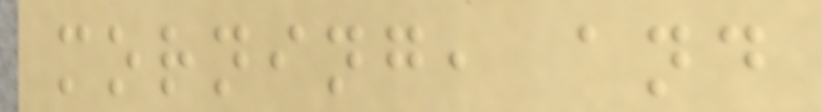morning, and
